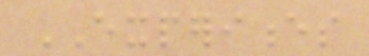EXPERIENCES
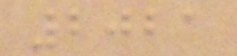2021
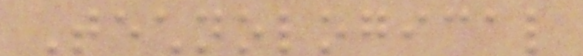Technological
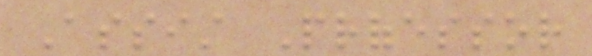Assist Professor
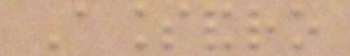Alessandro
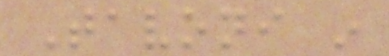Tavoni in
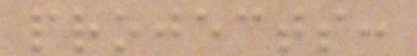projects:
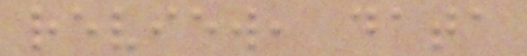review, data
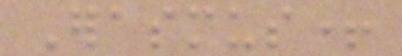Erasmus+
